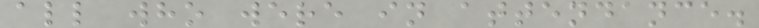all who were in attendance.
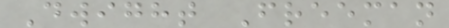Dwight Freeman
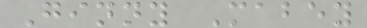Ginny Mabey
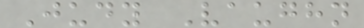Judy Vaughn
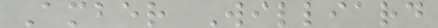Amber Williard
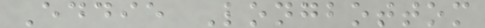Eddie Longbottom
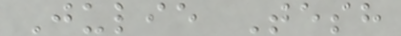Julie Tesh
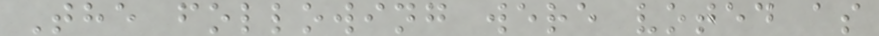The following were voted as
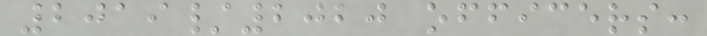2019/2020 officers:
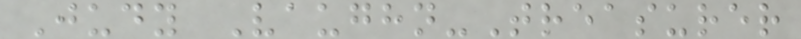Judy Vaughn-Treasurer
